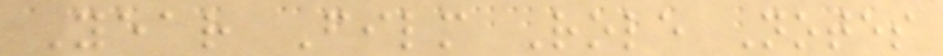Year Film Role Notes
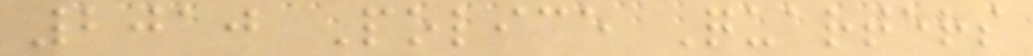2010 Police Quarters
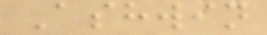Ashwin
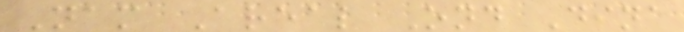Nam Areal Ond Dina
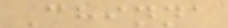Chinna
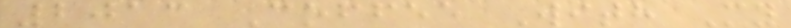2013 Coffee With My
